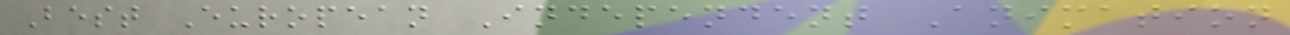Best European Independent Animation
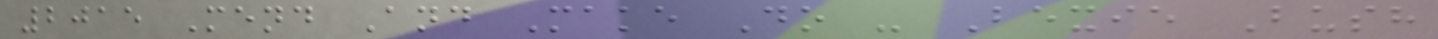2015 Mend And Make Do - Bexie Bush
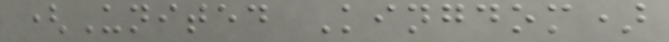(United Kingdom)
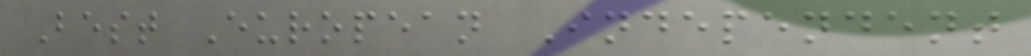Best European Independent
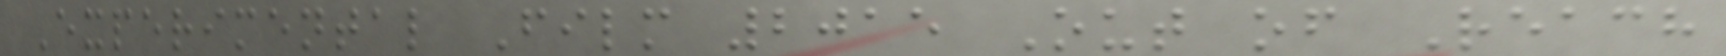Experimental Film 2015 Out of Reach
